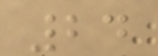24
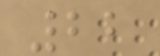22
